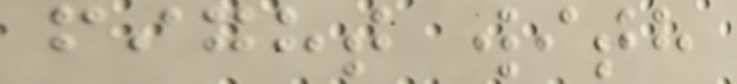fight with
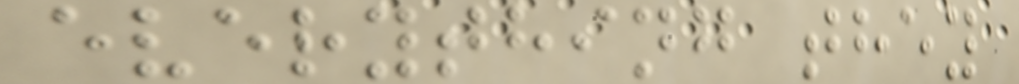everything they
